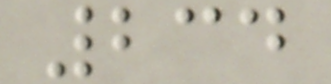234
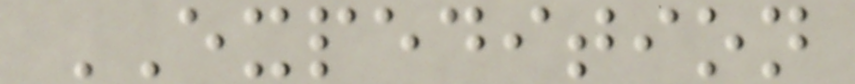EXPEDITION
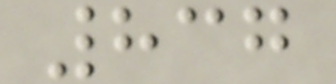837
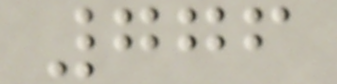776
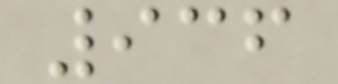936
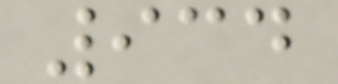934
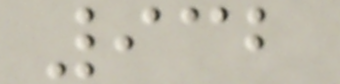932
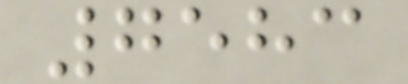7583
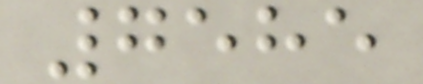7585
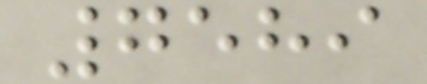7589
